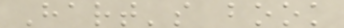Hart's book
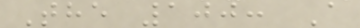The 100: A
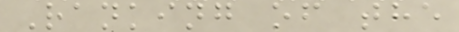Ranking of the
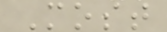Most
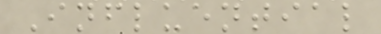Influential
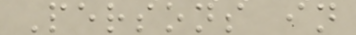Persons in
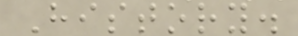History.
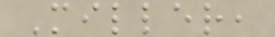Miller,
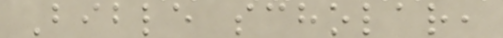Bible scholar,
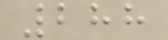288
